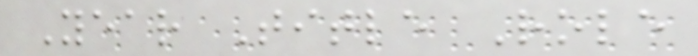Year Title Role
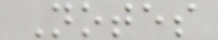Notes
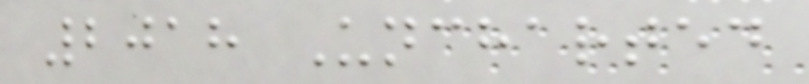2018 Uncharted
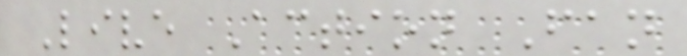Live Action Fan
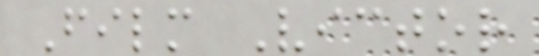Film Victor
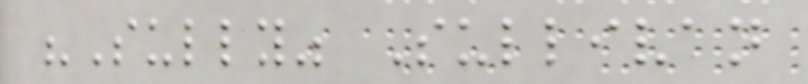"Sully" Sullivan
